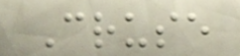Cruse
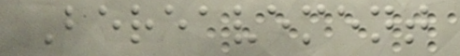Bereavement
